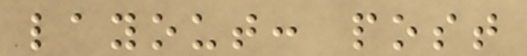layout: post
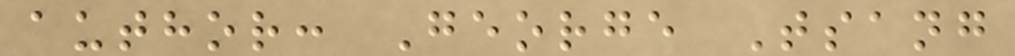author: George Tsang
